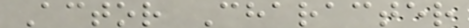Actor Character
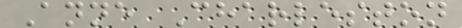Anne Charleston
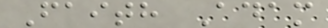Faith Adam
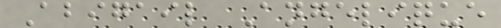Abigail Angelique
